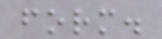form.
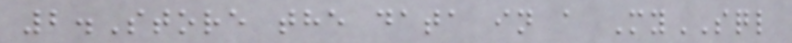2.Store the data in a MySQL
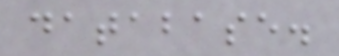database.
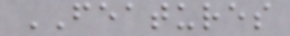FEATURES
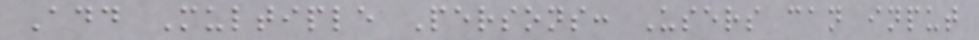Add Multiple Persons: Users can input
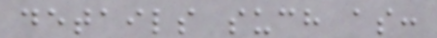details such as:
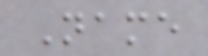Name
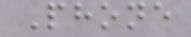Phone
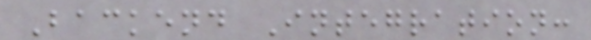Backend Integration:
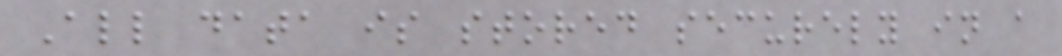All data is stored securely in a
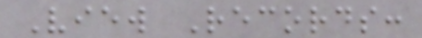View Records:
